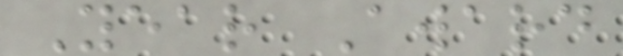Year Award
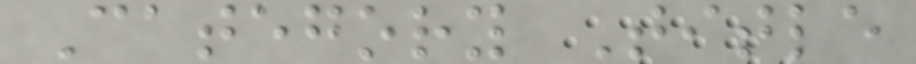Category Title
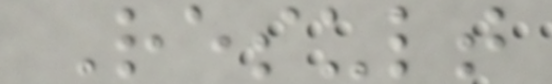Result
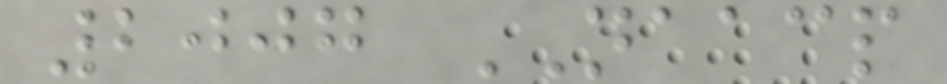2007 NAACP
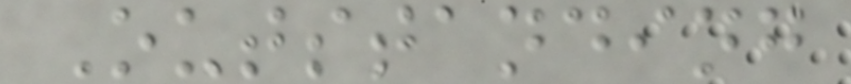Outstanding
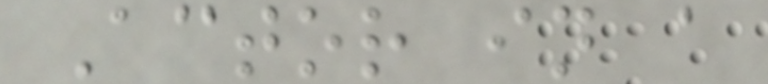Actor in a
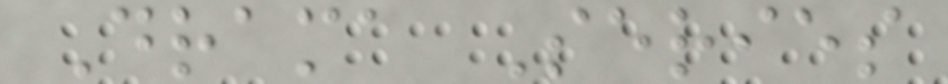Drama Series
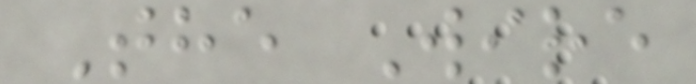The Wire
